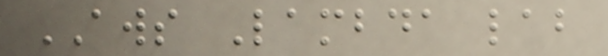AWS Lambda lab
